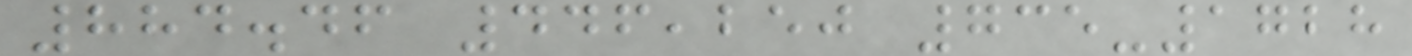884.46 446,250 735-1728
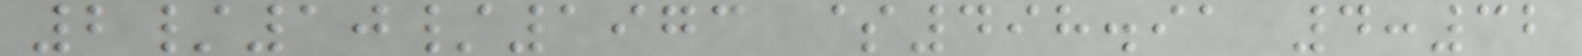2/10/1973 $498.91 4:32
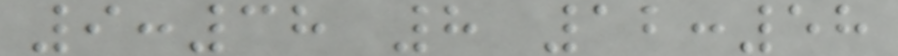9:38 8 12:58
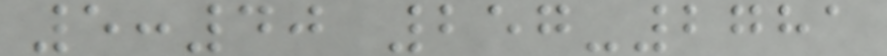5:40 257-2781
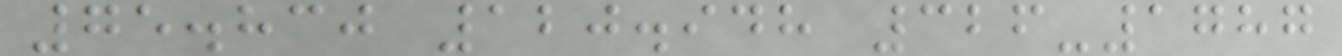75.830 120.948 326-1787
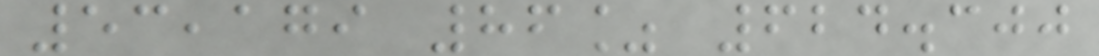53,179 86% 624.300
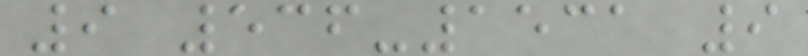9 536-1531 9
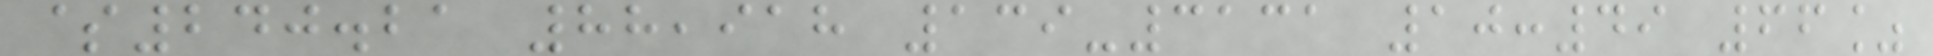$240.21 88,918 139-3131 10:49 66%
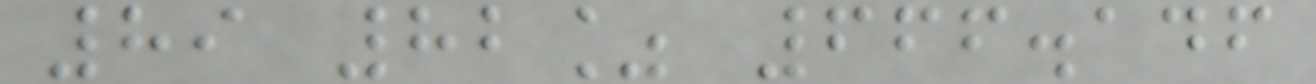89 82% 666.146
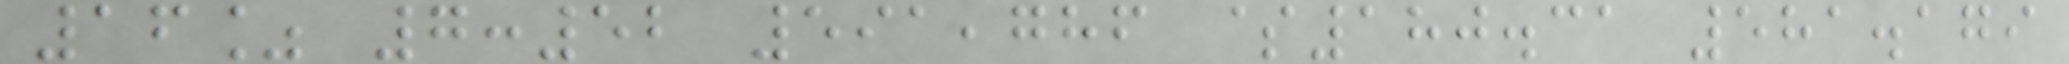16% 7:52 591,786 $180.31 581.179
